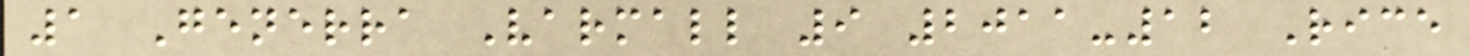1 Generra Varmall 9 2011-12 Rice
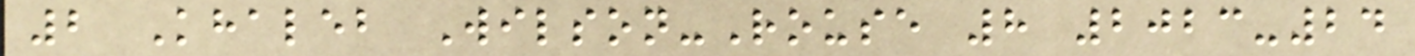2 Khaleb Wilson-Rouse 8 2023-24
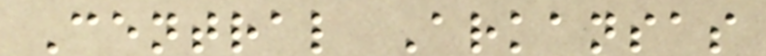Central Arkansas
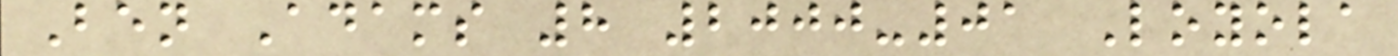Ben Adams 8 2000-01 Loyola
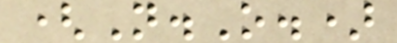(N.O.)
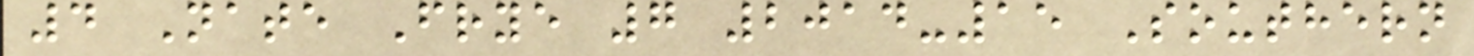4 Nate Frye 7 2014-15 Southern
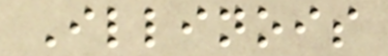Illinois
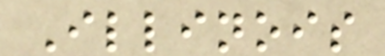Illinois
